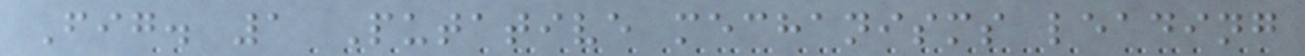Fig. 1 Putative mechanisms leading
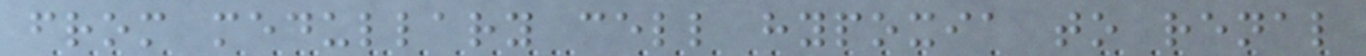from medullary cell hypoxia to renal
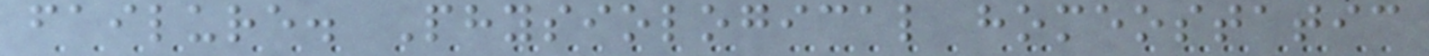failure. Physiological homeostatic
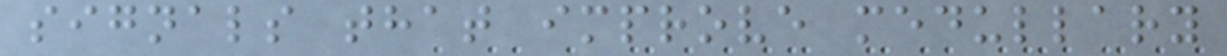signals that improve medullary
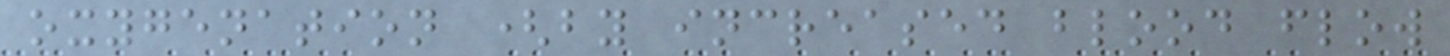oxygenation (by increased blood flow
